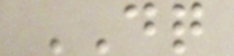DQ
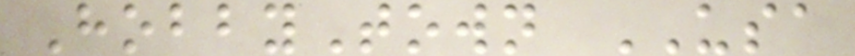HobbyTown USA
